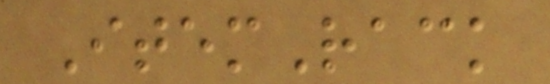ItemRack
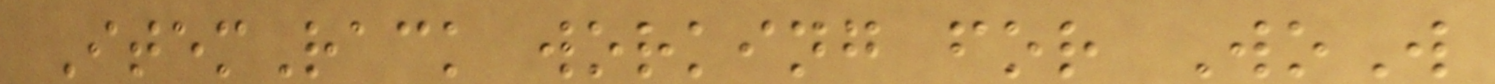ItemRack working for WoW
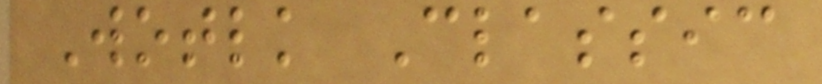Wotlk Classic
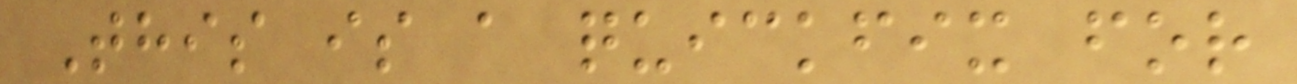This is a quickfix for
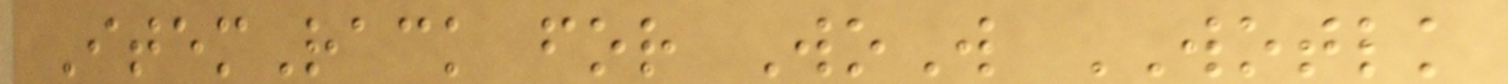ItemRack for WoW WOTLK
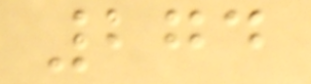274
